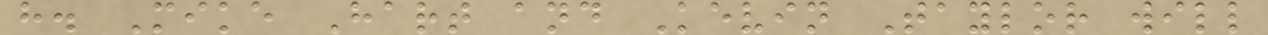h. Mike Hart and Kevin Taylor will
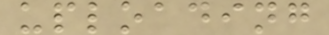uploading
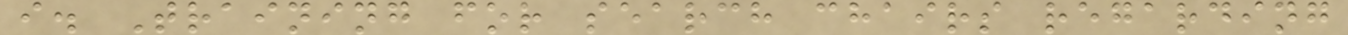i. Training for search chairs regarding
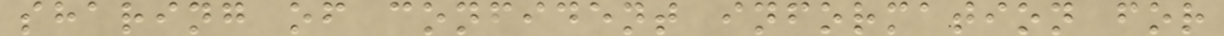sharing of confident information for
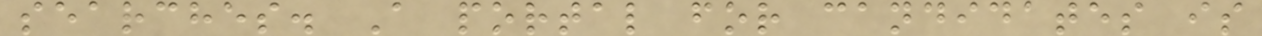searches. A portal for candidates is
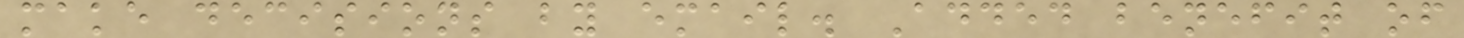make decisions by email. Added benefit of
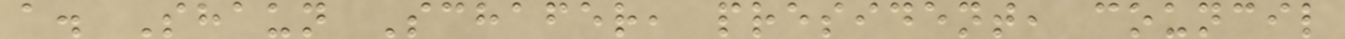a. Shaun Schafer, president, council
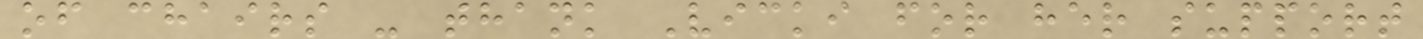of chairs - thank Vicki for her support
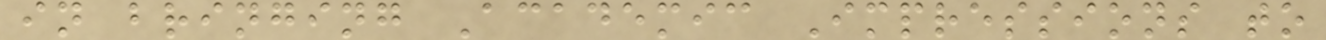in bringing Academic Impressions to
